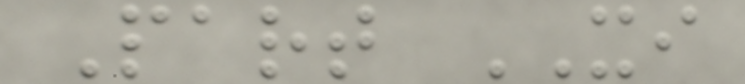Part XI
